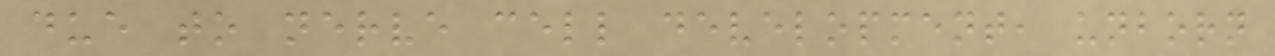due to nerve cell development, unborn
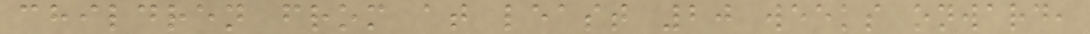children from at least 20 weeks onward,
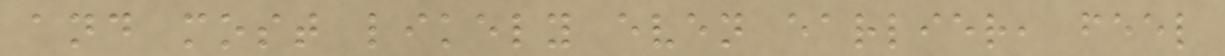and most likely even earlier, feel
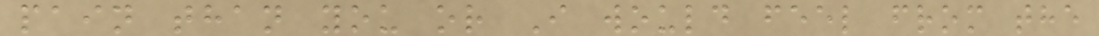pain than you or I would feel from the
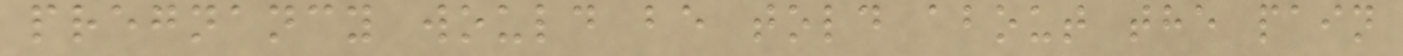pregnancy would be told about the pain
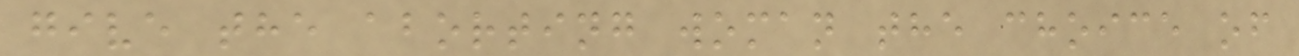give the aborting woman the choice of
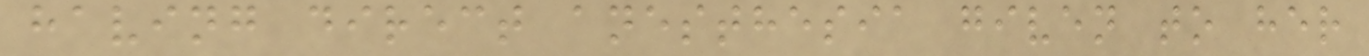having direct anesthesia given to her
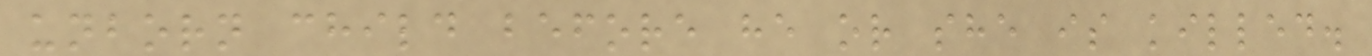unborn child before he or she is killed.
